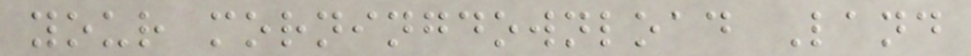your morningdownload Land
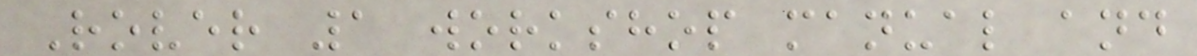Rover 1 workshop manual and
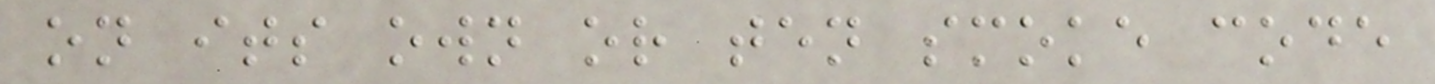on its own or ten smoke code
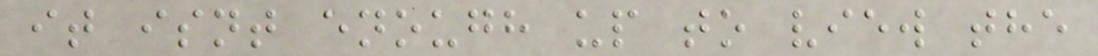it isnt enough up to view the
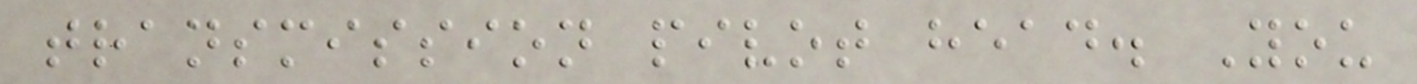transmission pivot head. You
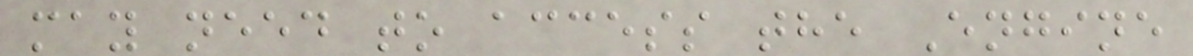may need to access the Engine
